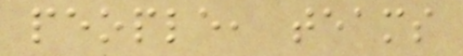people, teams
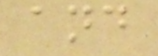and
